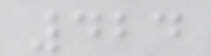424
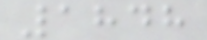1848
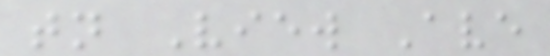tn View Ave
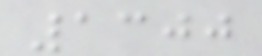1300
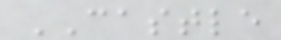CASTLE
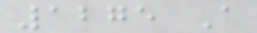1275 A
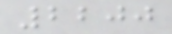2200
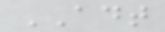ADT
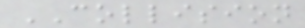COLLISION
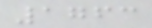1763
